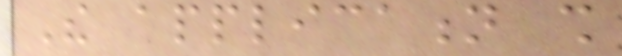The application shall
